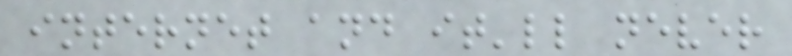internet and it'll never
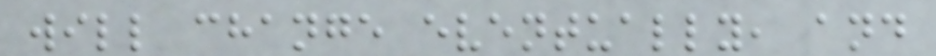will change eventually, and
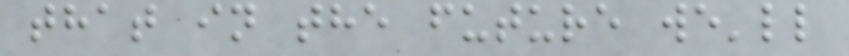that in the future we'll
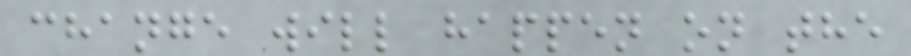change will happen on the
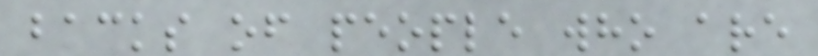backs of people who are
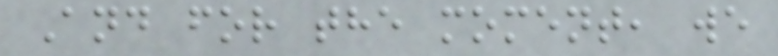And for the moment, we
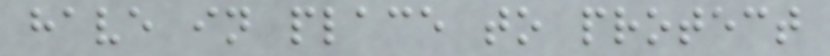have in place to protect
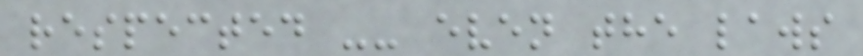respected -- even the laws
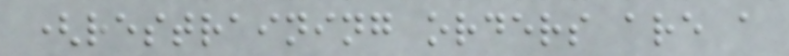(restraining orders are a
